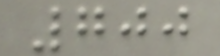700
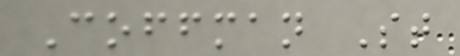Coffman St
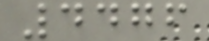4476
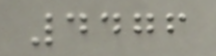4476
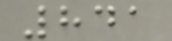841
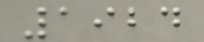1924
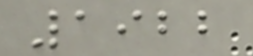1922
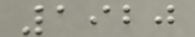1920
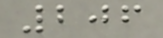206
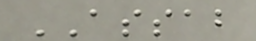ASSAB
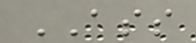ASS
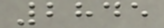2845
